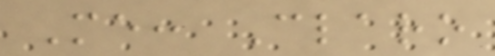Me: Claro
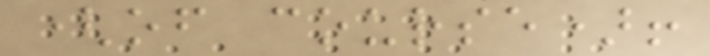(of course)!
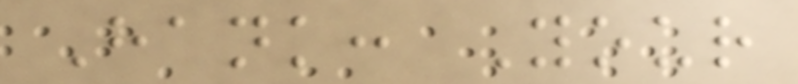Hank: Your
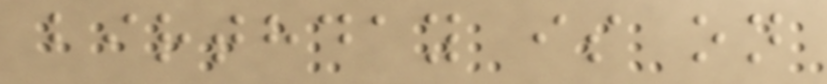birthday is on
